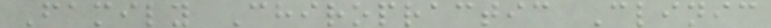Family Chiropractic Clinic
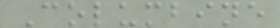Columbine
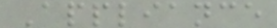Appliance
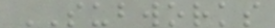SUBWORKS
